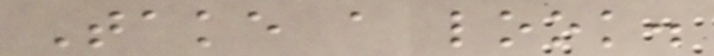Take a look.
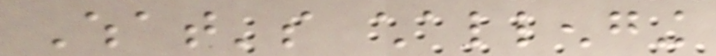What's challenging
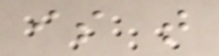is that
